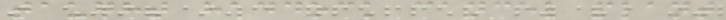taught haddock cancel plant
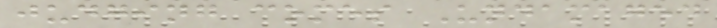judging comes Undamaged
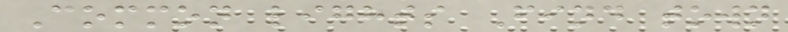Common lights Find town
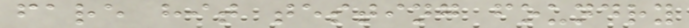fare hit testing foundry
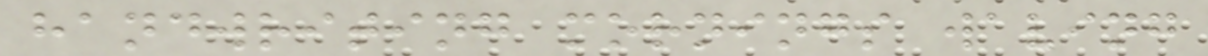handwriting mornings waving
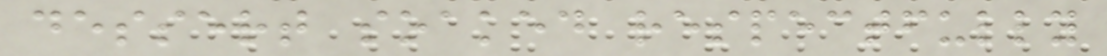dessert soaked respectfully
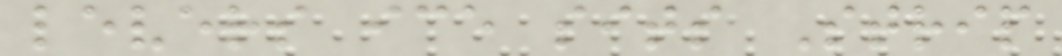levers ice sits Strip
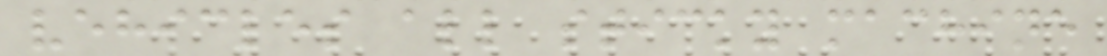vehicles all sticky machine
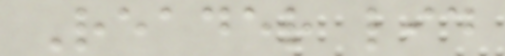Reader lid
